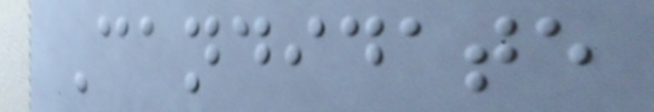Candidate
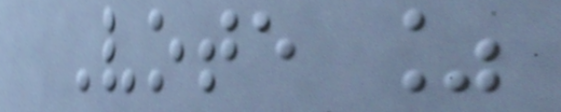Vote %
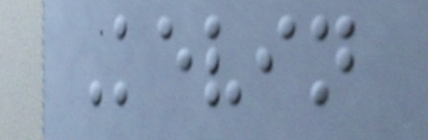Kevin
